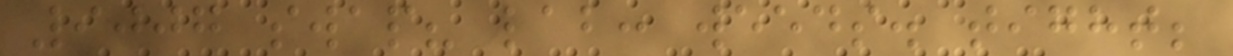9007 swap? lab: weeds. tight;
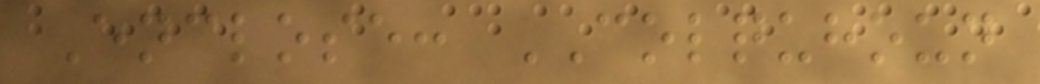Enclose: COLQUHOUN
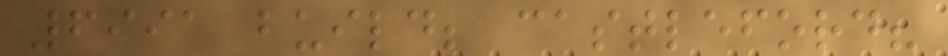6991 build; castleford?
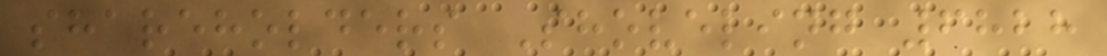shareholders Shoveling 6828
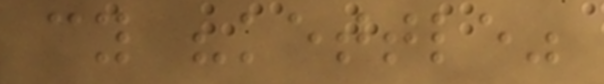cy "kettle"
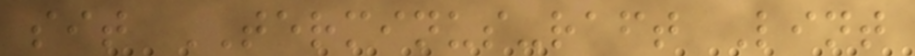sit TERMINUS-raft Lint
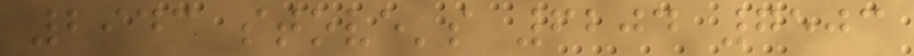2943 stove's 6204 7503
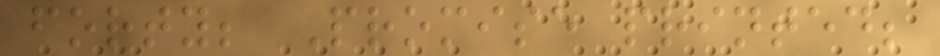forty; Promise printed;
